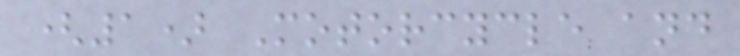(1) Motorcycle and
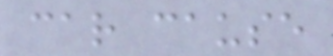car cause
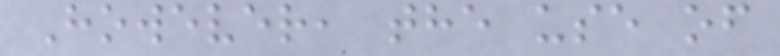However, the use of
